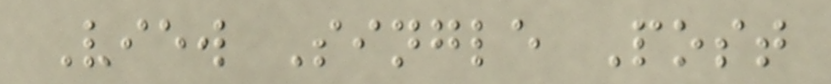View Single Post
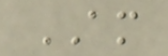AM
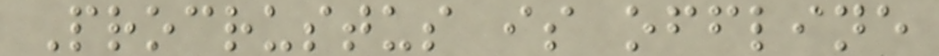Procrustus is offline
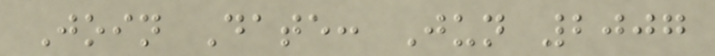Join Date: Jun 2007
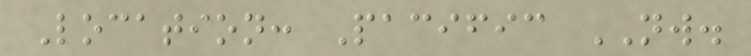Location: Pacific NW.
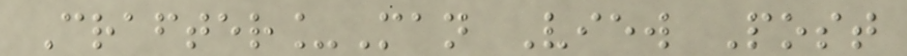Crafter_Man View Post
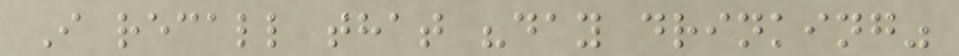I recall that "day drinking"
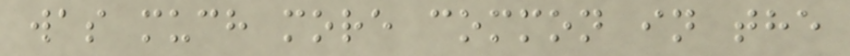was much more common in the
